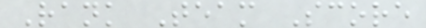Rank Team Score
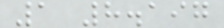1 8.197
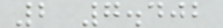2 7.402
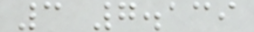3 7.139
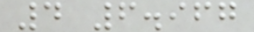4 6.967
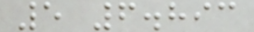5 6.893
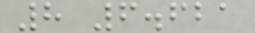8 6.621
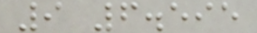9 6.595
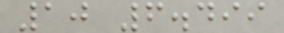10 6.499
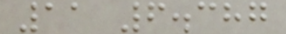11 6.387
